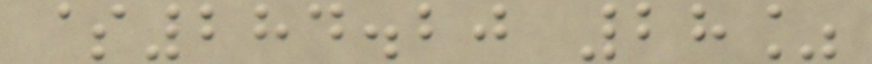$284.20 28%
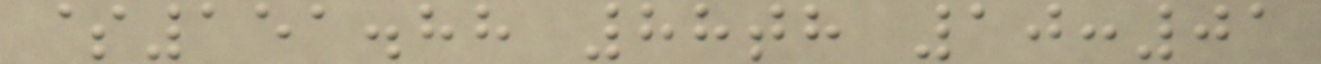$151.88 88th 10:01
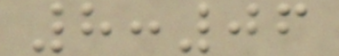8:06
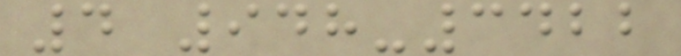4 948-3422
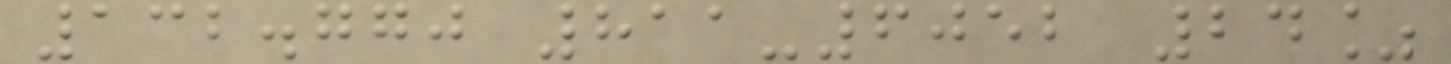132.770 811-6052 24%
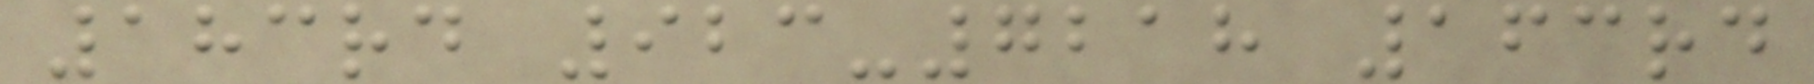183rd 923-7218 163rd
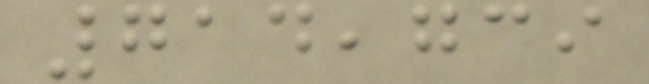714,739
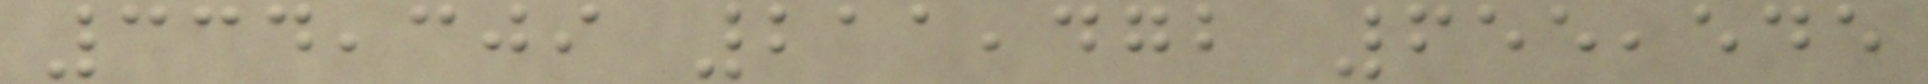334,309 211,472 655,545
